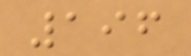196
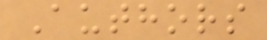Authors
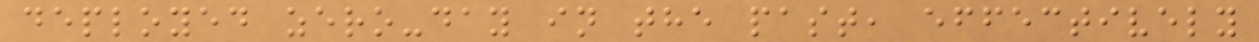deployed zero-day in the past, effectively
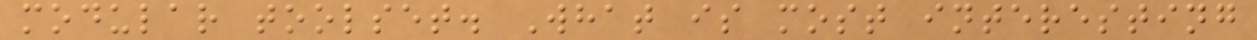modular toolset. What is most interesting
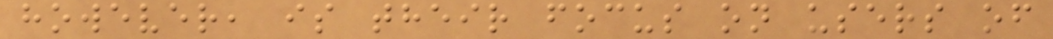however, is their focus on users of
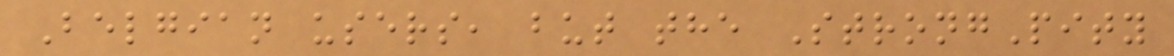Belgian users, but the StrongPity
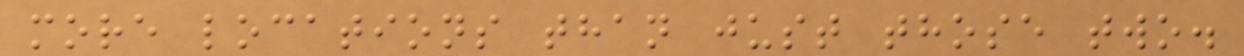more locations than just those two.
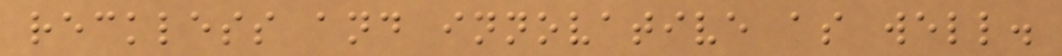reckless and innovative as well.
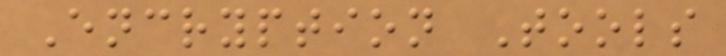Encryption Tools
